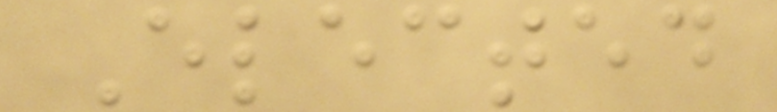Elected
